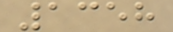1358
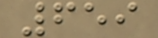659
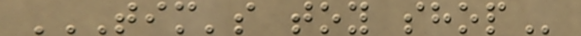TIM'S TOY SHOP
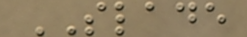SLADE
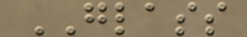GLASS
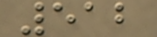512
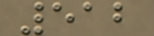512
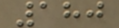180
